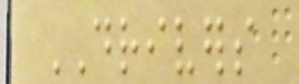DRIVERS
